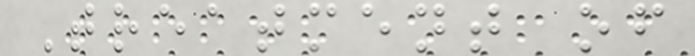Treatment of
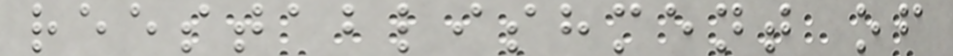reestablishment of
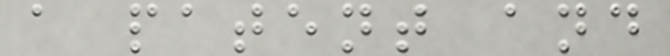a patent and
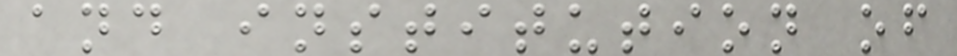and institution of
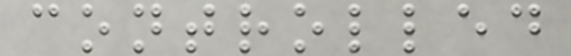controlled
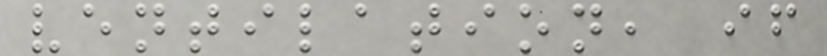ventilation, if
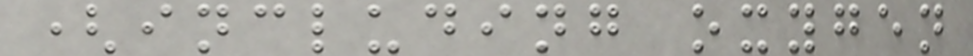(including oxygen
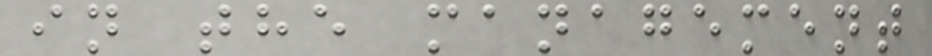in the management
